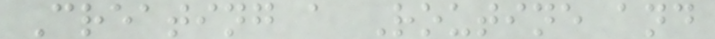Creating a Routine and
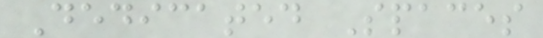Dedicated Spaces
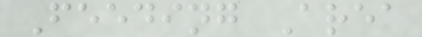Feeding Area
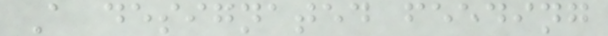A designated feeding
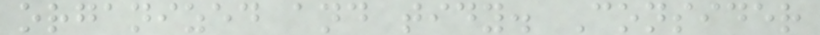organized and tidy. Consider
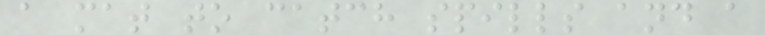a mat to catch spills and a
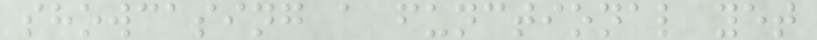showcasing a functional yet
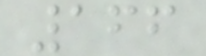166
